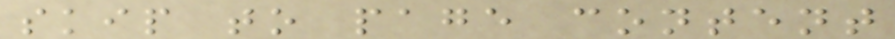skip to page content
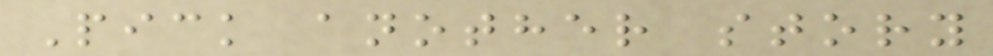Pick another story
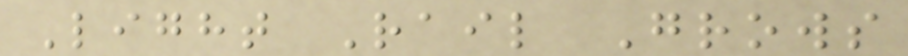Light Rail Grows
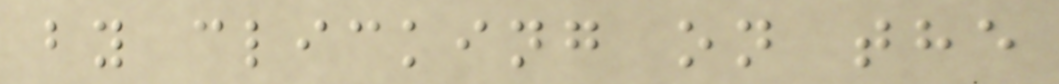by clicking on the
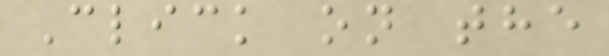Click on the
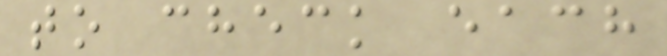to check each
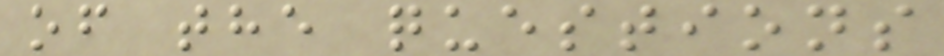of the questions
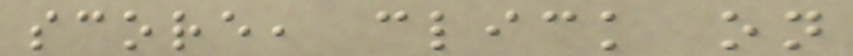score, click on
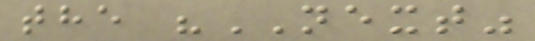the "NEXT"
